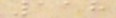118
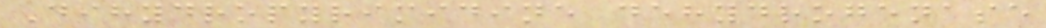Dihydropyrimidine dehydrogenase
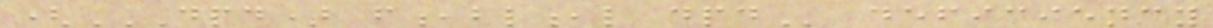(DPD) F,BL,L DPD deficiency
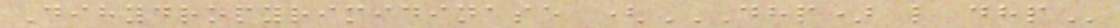Dihydropyrimidinase (DHP) L DHP
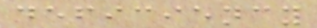deficiency
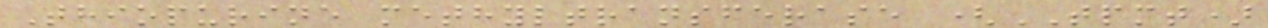Thiopurine methyltransferase (TPMT)
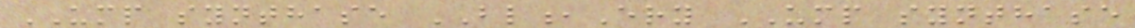UMP synthase BL,Ery UMP synthase
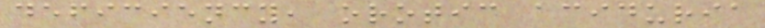deficiency, orotic aciduria
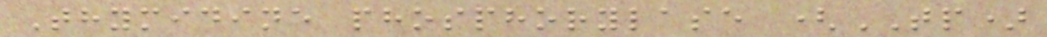Thymidine phosphorylase (TP)
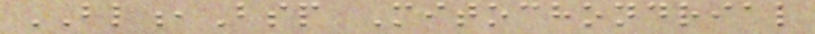BL,Bsp Mitochondrial
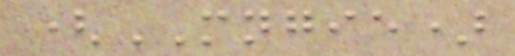(MNGIE)
